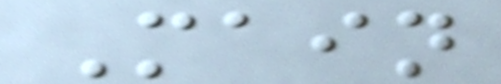Main
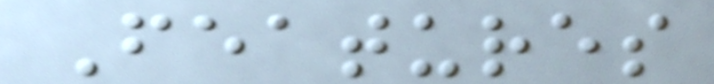Features
